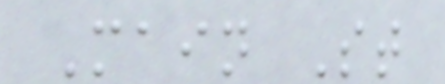Main St
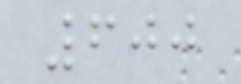600
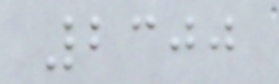2300
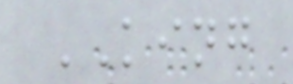KING
